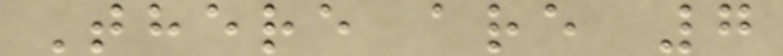There are 7
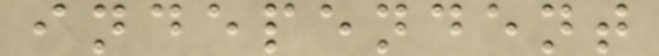independent
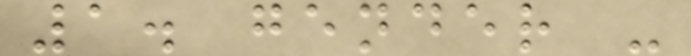1. gender -
